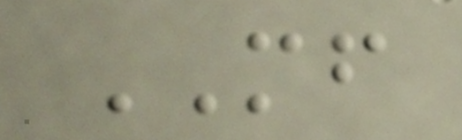MF
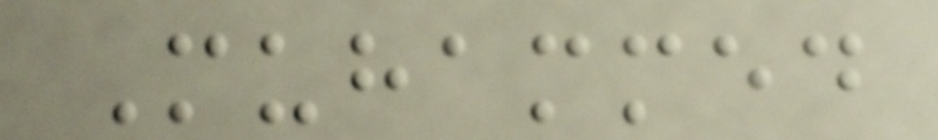Muhammed
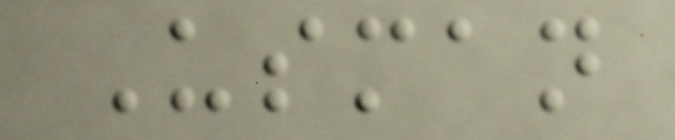Usman
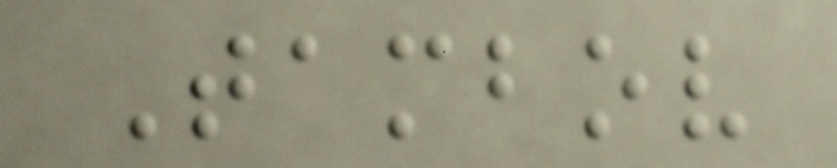Tambov
